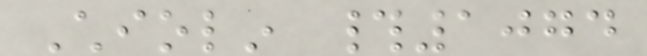Chiolin #1074
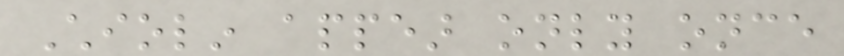Chiolin appear only once
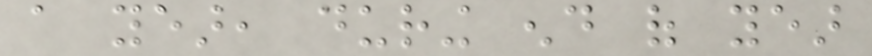a year, during end of year
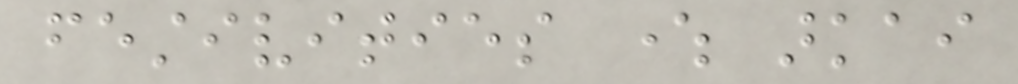festivities where arkai
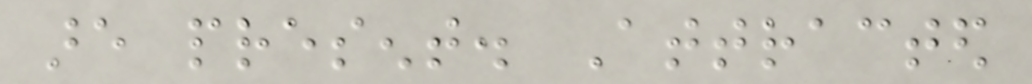are present. Attracted
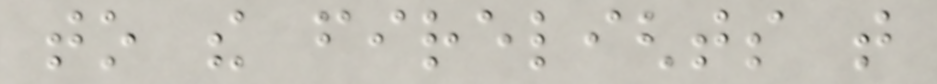to the firelights that
